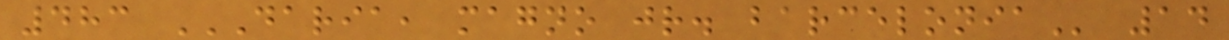483 DARIA, MAGNO JR. BARCELONIA 14
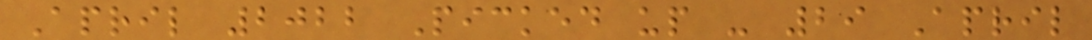April 2022 Picked up - 29 April
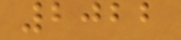2022
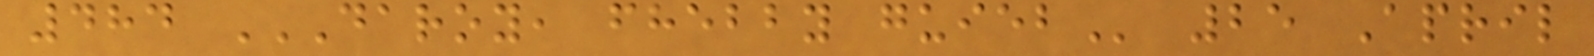484 DAROY, FHEBBY GUIEB 25 April
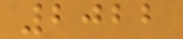2022
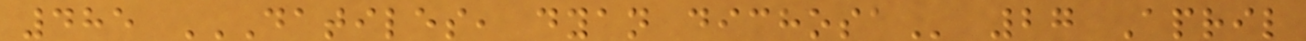485 DATILES, DYAN DICHOSA 27 April
